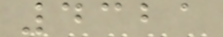4321
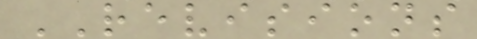REVISIONS
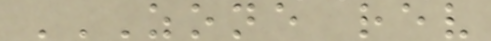ZONE REV
